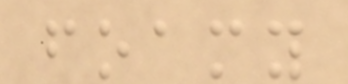foamy
